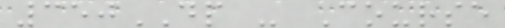350DP - Course
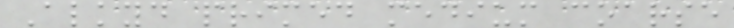Alkyd primed medium coarse
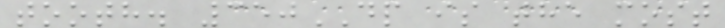tooth. 350DP is the most
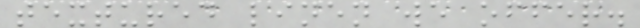textured linen we offer.
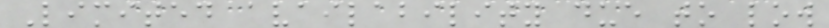Limited availability due to low
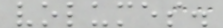volumes.
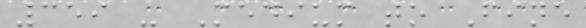359 - Medium to Fine
